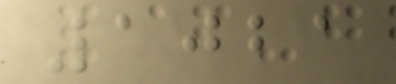1021
